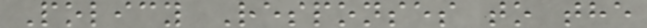Policy Responses to the
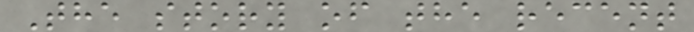The story of the recent
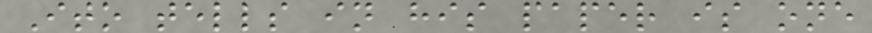Ito tells in his paper is one
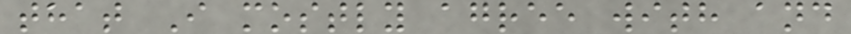that I mostly agree with and
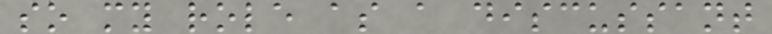so my role as a discussant
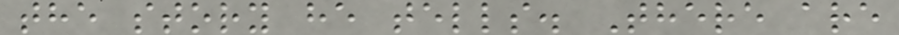the story he tells. There are
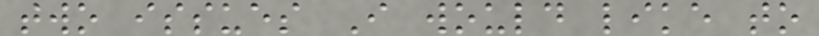two issues I would like to
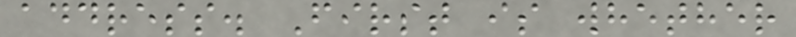address. First is whether
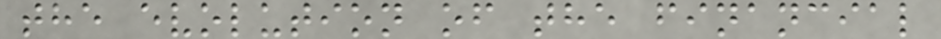the evolution of the financial
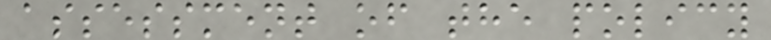assessment of the policy
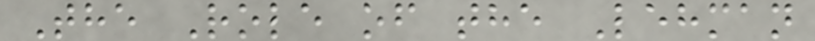The Role of the Lehman
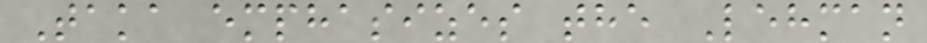Taka emphasizes the Lehman
